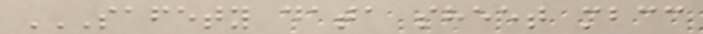SAFETY DATA SHEET MBCC
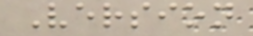Version
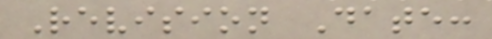Revision Date:
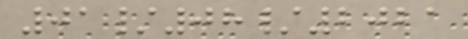01/08/2021
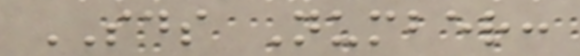SDS Number:
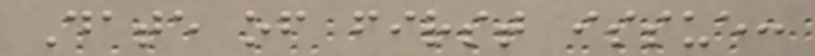Date of first issue:
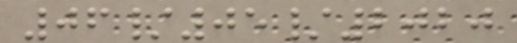06/05/2020
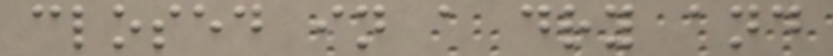closed in a dry and
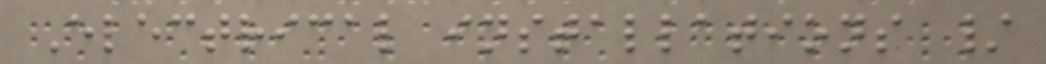Electrical installations /
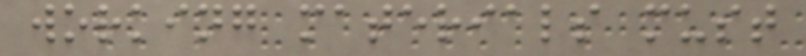working materials must
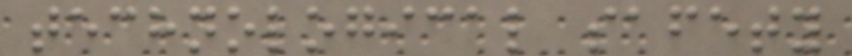technological safety
